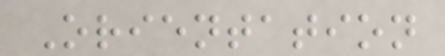Orientation
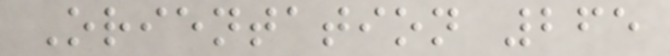Orientation 265
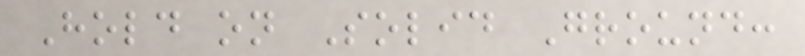Hold on Solid Ground:
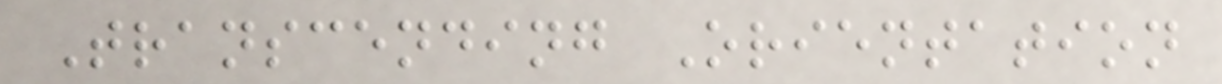Transcending Orientation
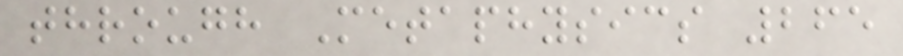through Metaphysics 265
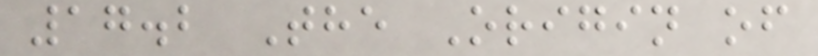17.2 The Origin of
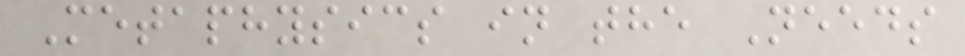Metaphysics in the Needs
